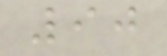90
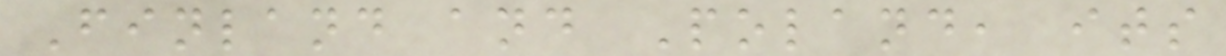Finland and Poland, its
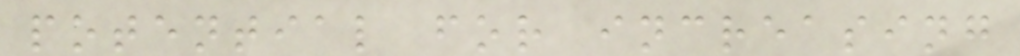potential for increasing
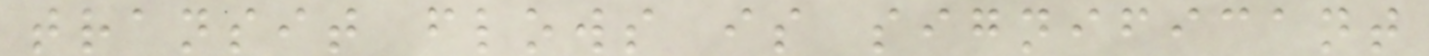transit flows is significant
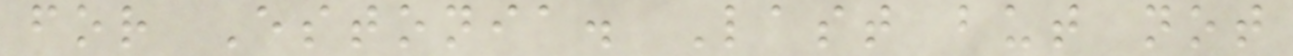for Estonia. Last but not
